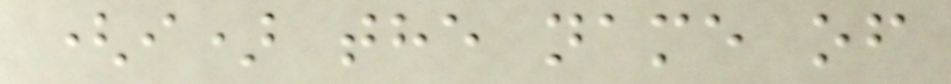(i) the name of
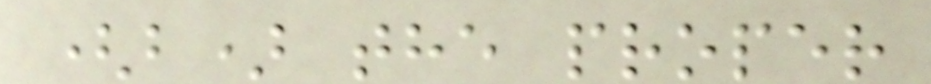(b) the proper
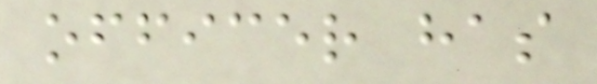officer has
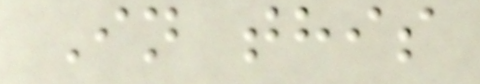In this
